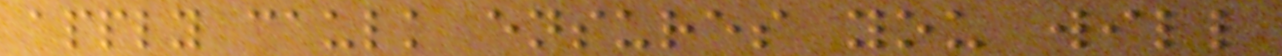apply caulk ensures you will
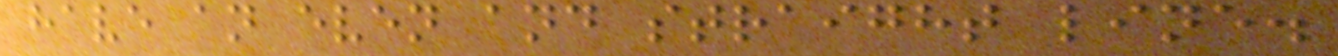have an even and straight line.
